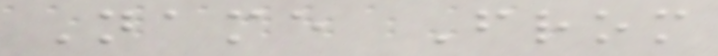Name From
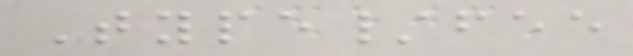Type/fee
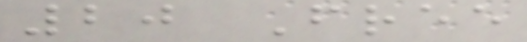20 Free
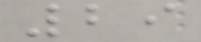29
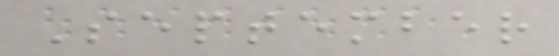September
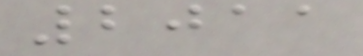2011
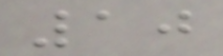10
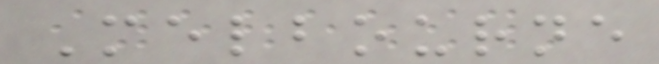Melbourne
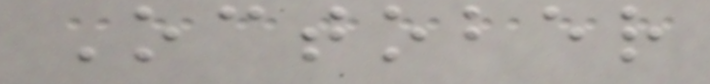October
